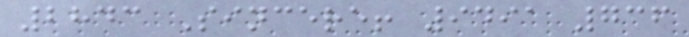2843 Sincere! 9491 736
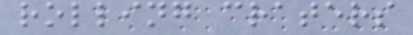rolling craters
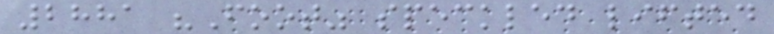2881 "Foot" speckled lifted
